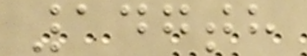147th
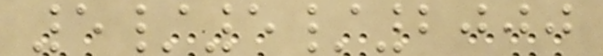5/5/2000
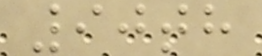90th
